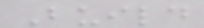Build
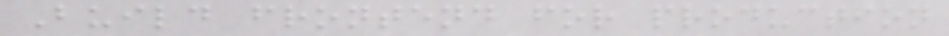Build frontend for production
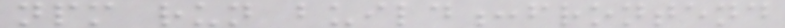npm run build:frontend
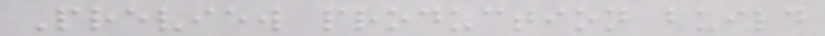Preview production build
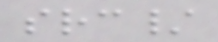src/
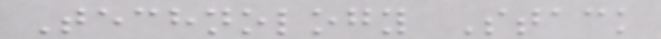Technology Stack
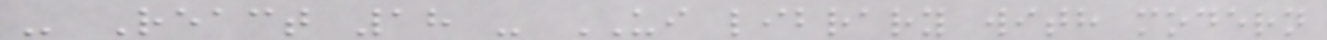- React 18 - UI library with modern
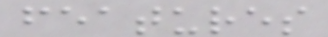features
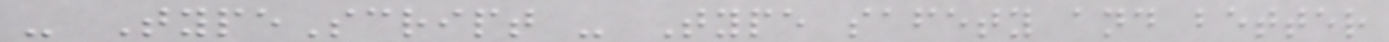- TypeScript - Type safety and better
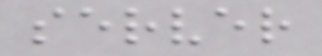server
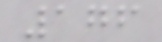176
